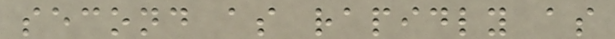second as rapidly as
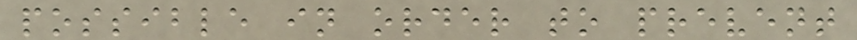possible in order to prevent
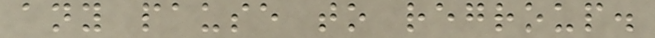any pause to regroup.
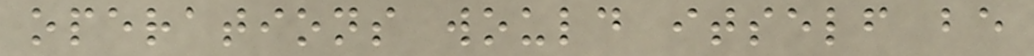operations would itself be
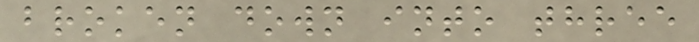broken down into three
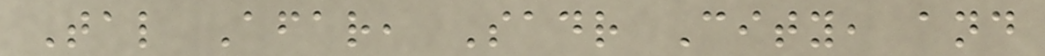Tal Afar, Sadr City, and
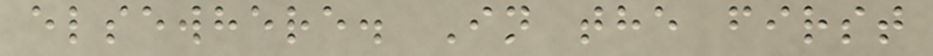elsewhere. In the first
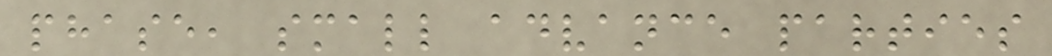phase, small advance parties
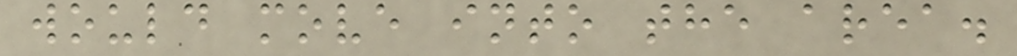would move into the area.
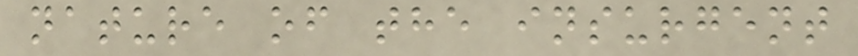nature of the insurgent
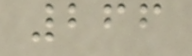266
